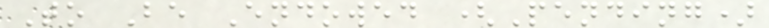To Be Endowed (Pending)
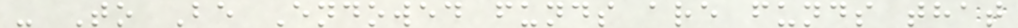- To Be Endowed funds are funds that
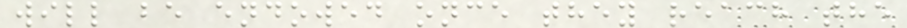will be endowed once they reach the
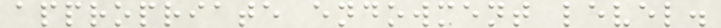appropriate endowment level.
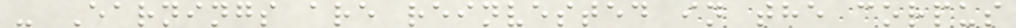- Earnings are reinvested in the corpus
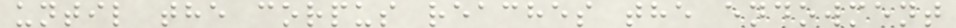until the corpus reaches the endowment
